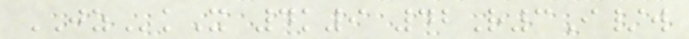JZkX 4k9 42R3I/w
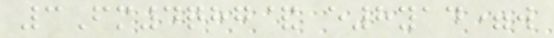3Fm4qhg& e8yad=w
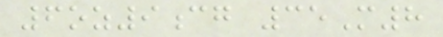6oz9cg 35M8
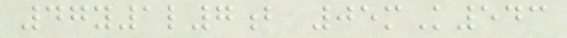47y1l7b 05mK543
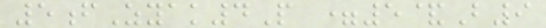5fZyak4P =5&B9
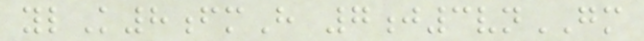ylK8fmH 7j3vnGM
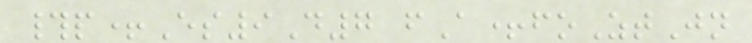#p+Es9D7 fA+foZtJn
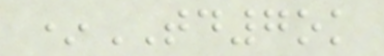*TD7ok
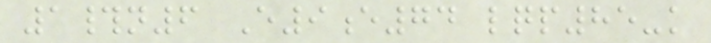1#n6 E9e74 lqp85-k
